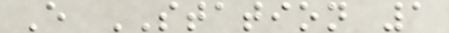E STATION 1
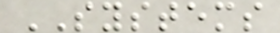SYSTEMS
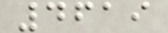4619
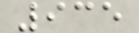935
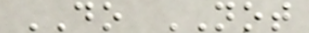DO NOT
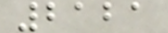2121
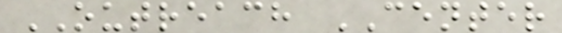OUTREACH CENTER
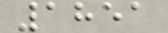1851
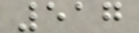517
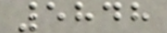5848
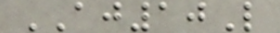AJ10L
